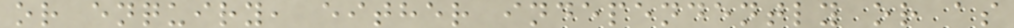or enquiry, either independently or as
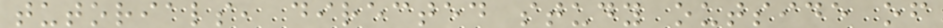tutorials, directed study outside of
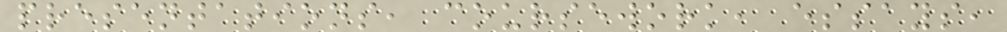presentations, coursework, essays,
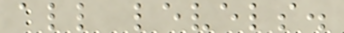all levels.
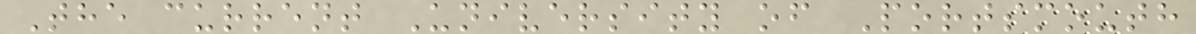The current University of Portsmouth
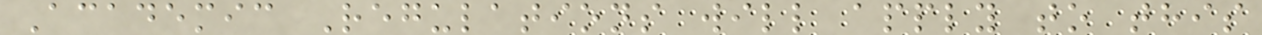Academic Regulations will apply to this
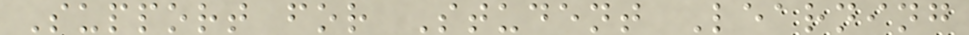Support for Student Learning
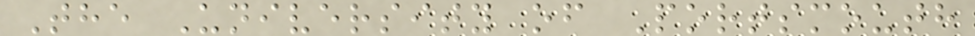The University of Portsmouth
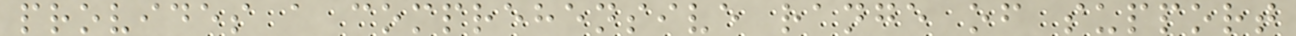provides a comprehensive range of support
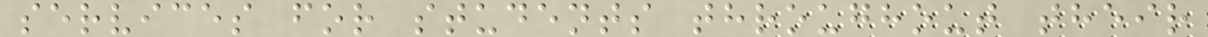services for students throughout their
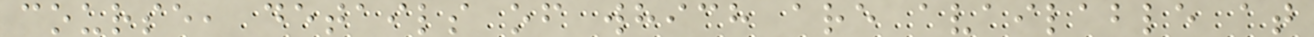course, details of which are available at
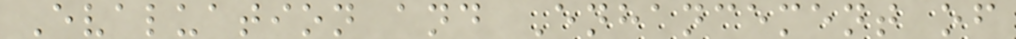Evaluation and Enhancement of
